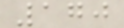170
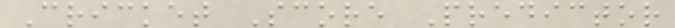Cricket Score Predictor
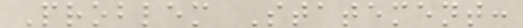Problem Statement:
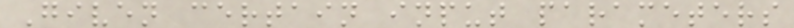Given certain input parameters
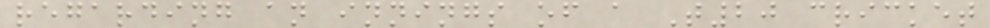regarding an innings of a T20 cricket
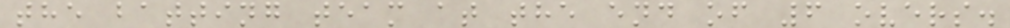the batting team at the end of 6 overs.
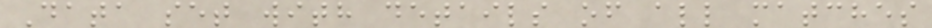Data set with details of all matches
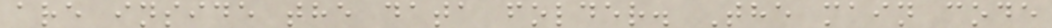are inside the data folder. The main code
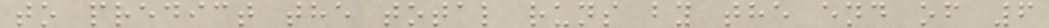to predict the total runs by the end of 6
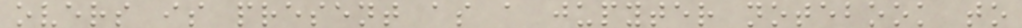overs is present as a jupyter notebook to
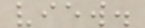view.
